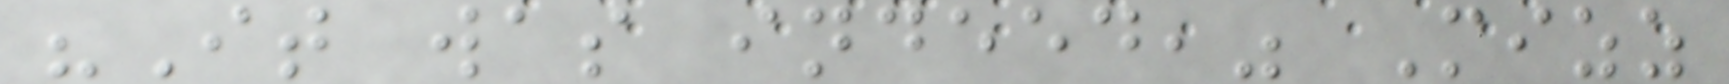"It was indeed," Mizz
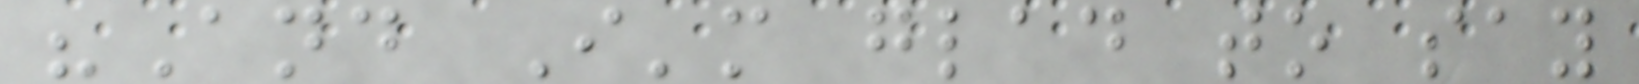"And I'm glad to say
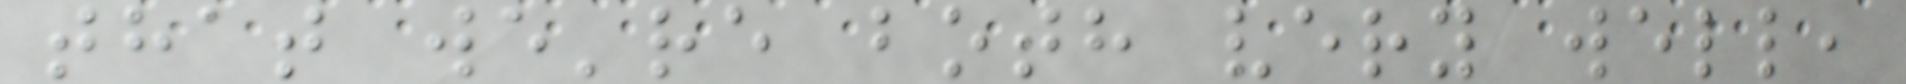that we're both very well,
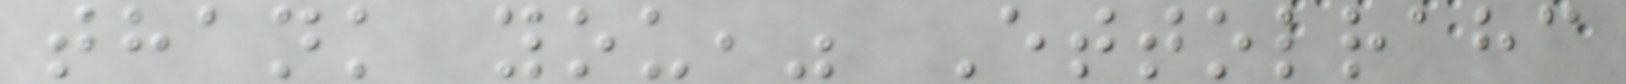thank you," Ettolrahc
